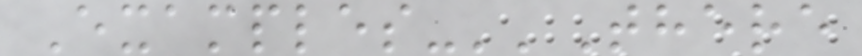Examples-''There
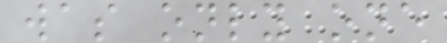was only one
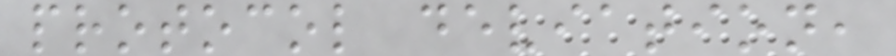protocol deviation,
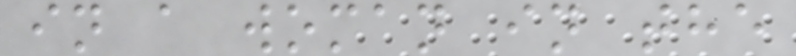in a woman in the
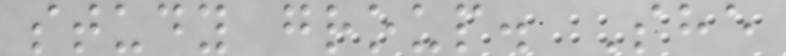study group. She
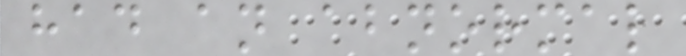had an abnormal
